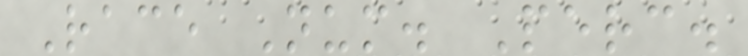Race Num. Perc.
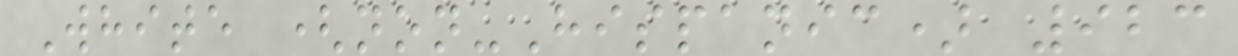White (non-Hispanic) 923
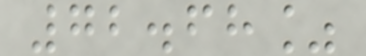72.68%
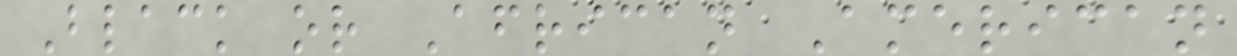Black or African American
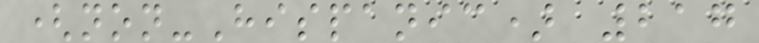(non-Hispanic) 217
